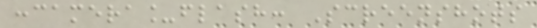:camera_flash: Screenshots
